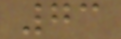73
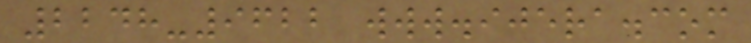2248-9622 www.ijera.com
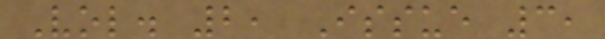Vol. 2, Issue 3,
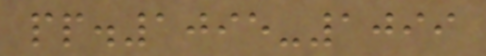pp.1095-1099
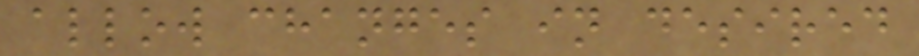allow changes in desired
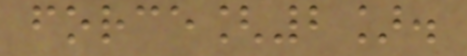force[2].
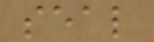seal
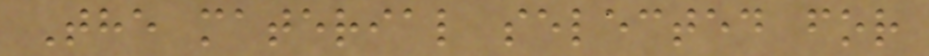The material selected for
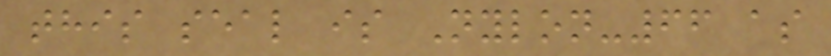this seal is Nylon-66 as
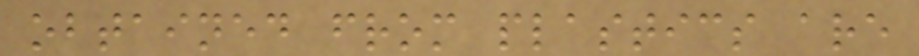obtained from plastics are
